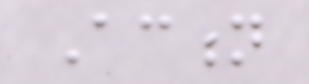Action
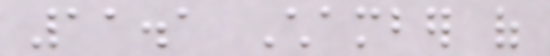11.1 Chamber of
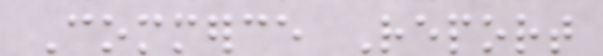Commerce Report
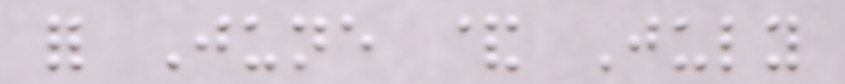for June & July
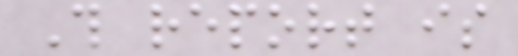This report is
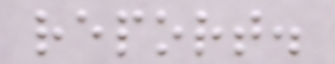report.
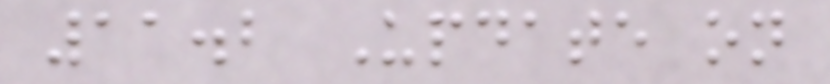11.2 Update on
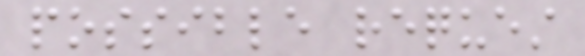possible request
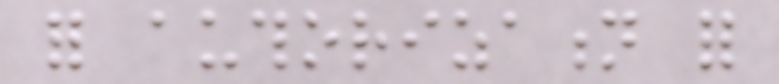for authorization for
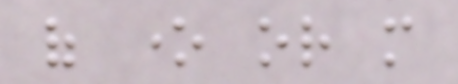of one or more
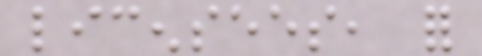licensees, for
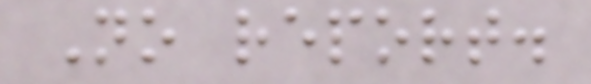No report.
